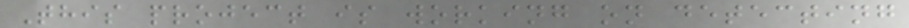This project is working on detecting
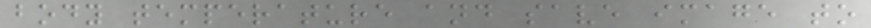body temperature and save image to
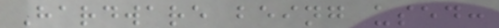Hardware being used:
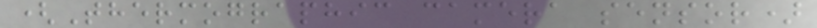(Thermographic camera sensor)
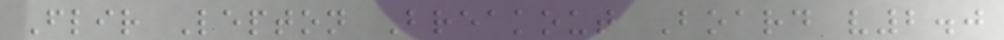Flir Lepton Breakout Board v2.0
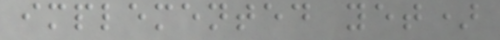implemented yet)
